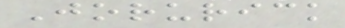Jorurick
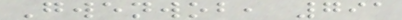Gwenwob, 791
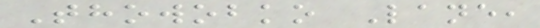Thowobko Lane,
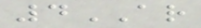4AR
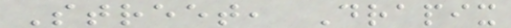Street, Drapix
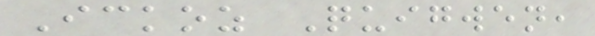Ickoz Quigwen,
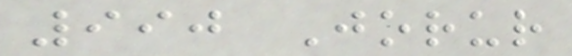990 Jorur
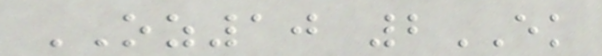OZ10 2EK
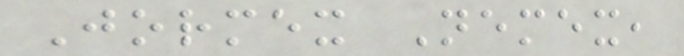Jormex Nemex,
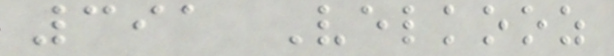391 Velkooz
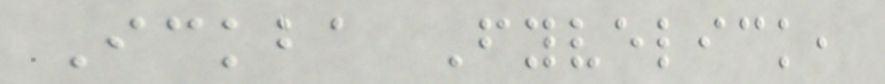Ickba Fyvelick,
